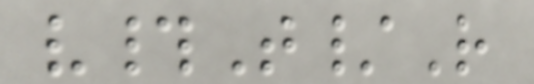v#T/R
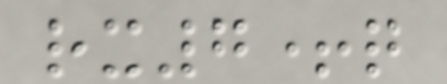rx7+q
